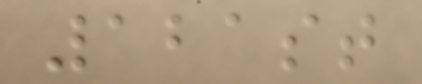121st
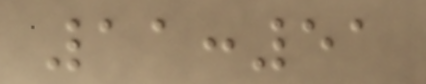11:51
